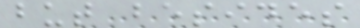but besides
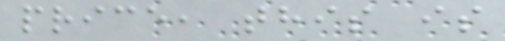price, this is
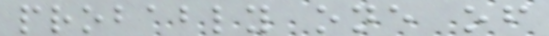probably one of
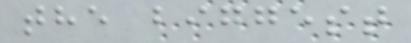the biggest
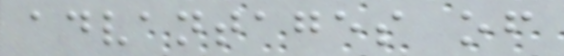advantages of
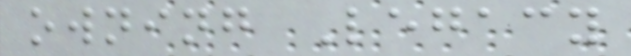owning Legacy
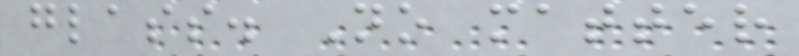glass. No matter
